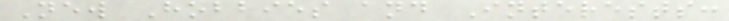New Hobbies and Interests:
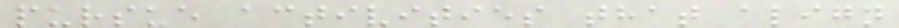pursue activities that align
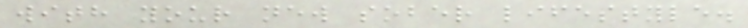with your new sober lifestyle.
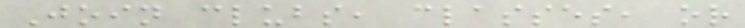Join clubs, classes, or
